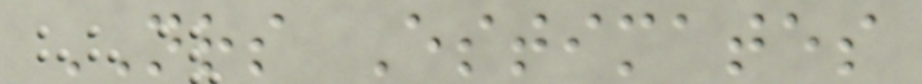NRS Estimates
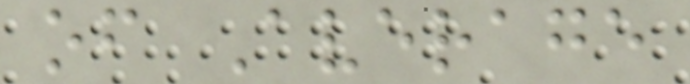of Average
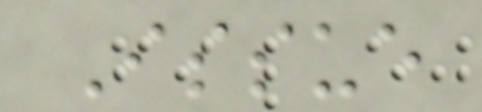Issue
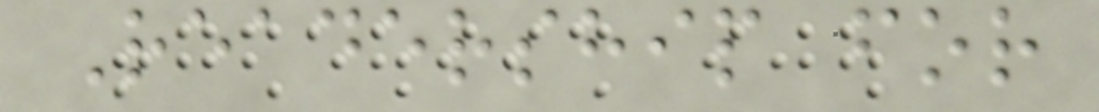Readership for
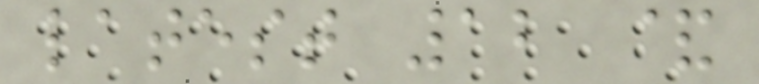latest 12 &
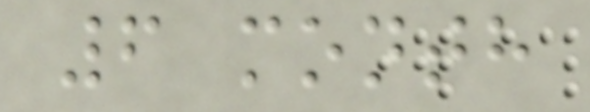6 month
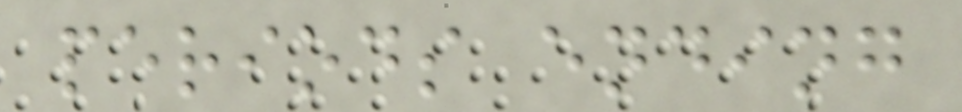periods ending
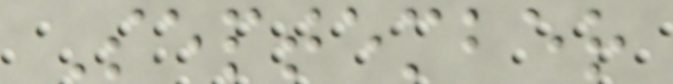September
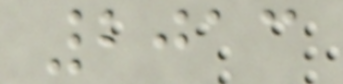2013
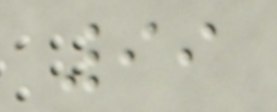99
